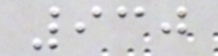930
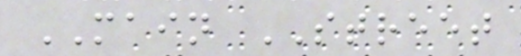MAIN STREET
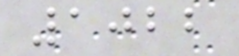1022
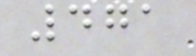471
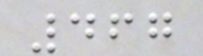467
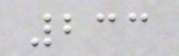233
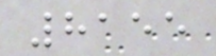8155
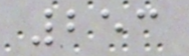253
